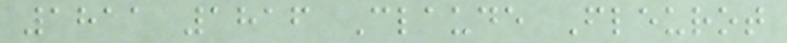1811 1816 Claude Fleurot
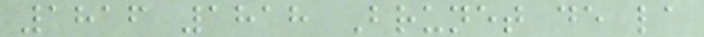1816 1818 Brunet de la
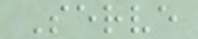Serve
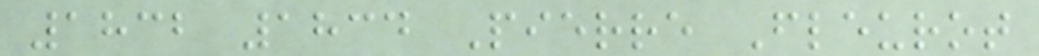1832 1834 Pierre Fleurot
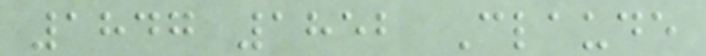1847 1852 Claude
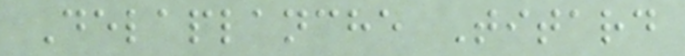Delaplanche Titard
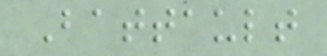Battault
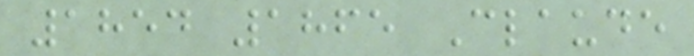1854 1865 Claude
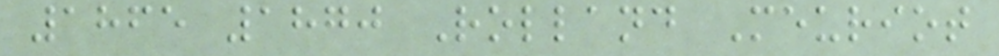1865 1870 Rolland Meuriot
